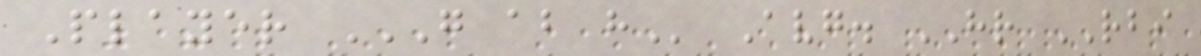Player G AB H Avg. HR RBI
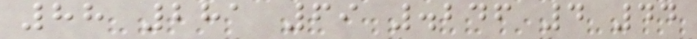88 281 69 .246 4 44
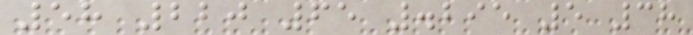58 220 65 .295 5 38
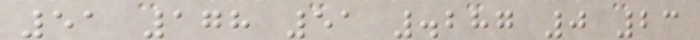51 178 51 .287 0 23
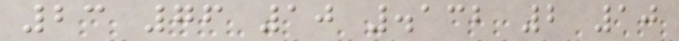23 76 10 .132 2 10
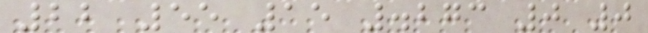22 55 15 .273 0 0
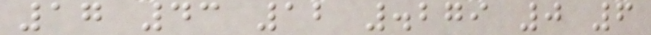17 43 12 .279 0 6
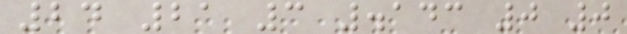24 21 3 .143 0 0
